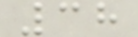38
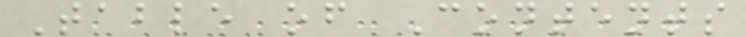Table of Contents
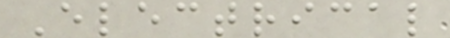Electrical
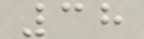38
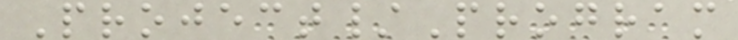Project/Program
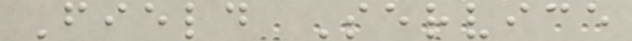Field Service
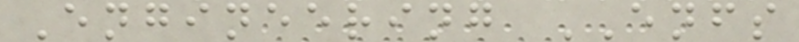Engineering ENFS
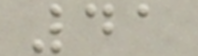41
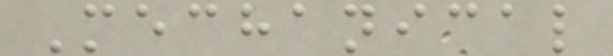Mechanical
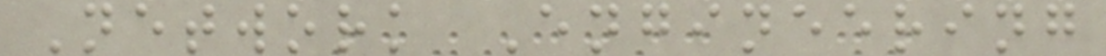Network Engineering
